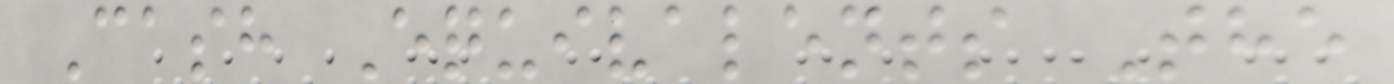Cash Equivalents The
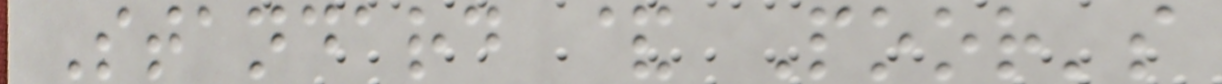Standard & Poor's
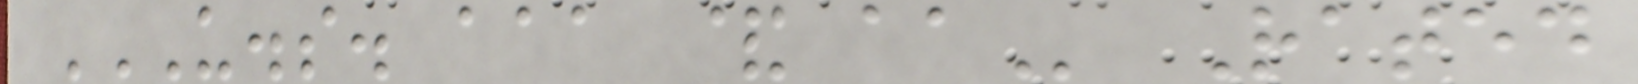U.S. AAA & AA Rated
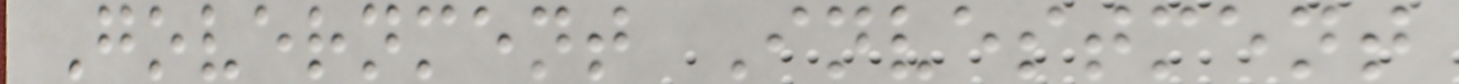Government Investment
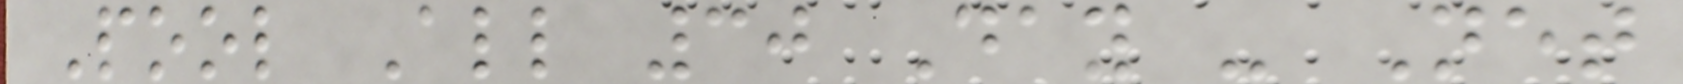Pool All 30 Day - Net
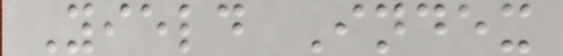Yield Index
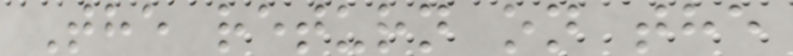The return on the
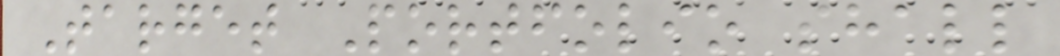Target Portfolio shall
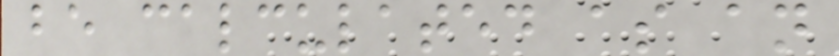be calculated as an
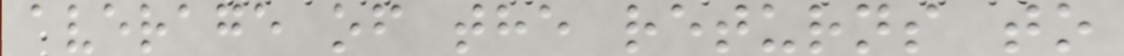average of the returns to
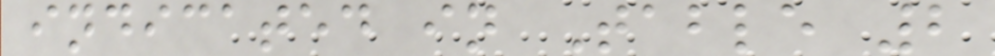indicated in Table 2
